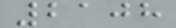2108
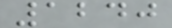1240
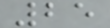25
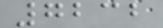7232
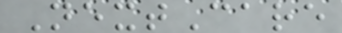NextCare
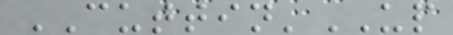CUTTIN'UP
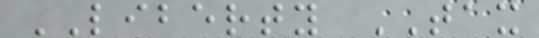LIBERTY TAX
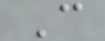C
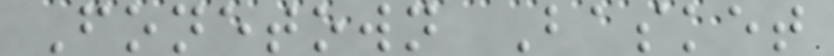Fonetown Basket
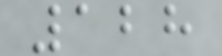128
